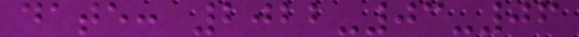date: 2022-03-06
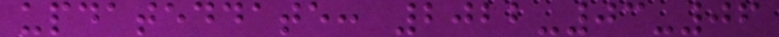updateddate: 2022-03-06
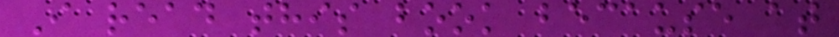I read this book because at
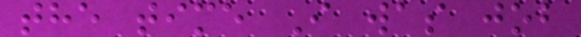the time I was job
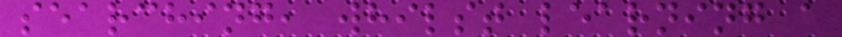searching, whilst learning a
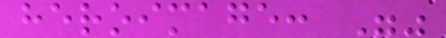heroimage: ""
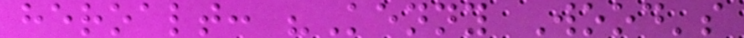heroalt: "Kenny Wood's
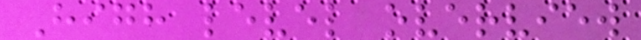High level overview
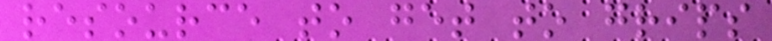resource to get to grips
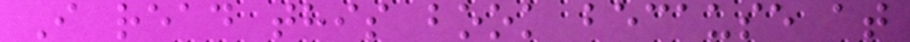I read this book because at
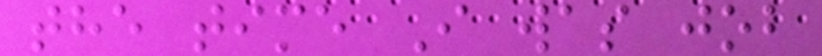the time I was job
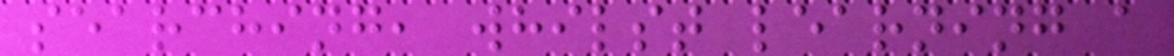searching, whilst learning a
